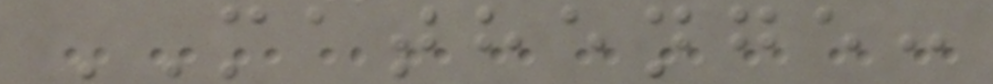MATHENGE:
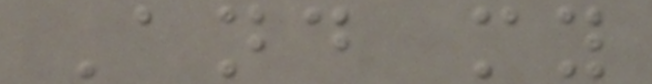And my
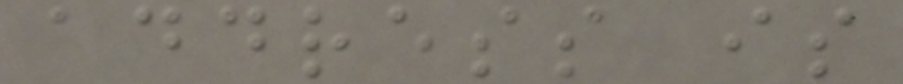address is
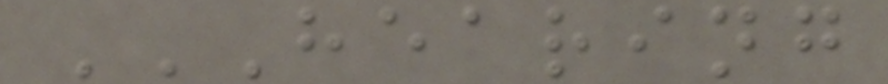HEARING
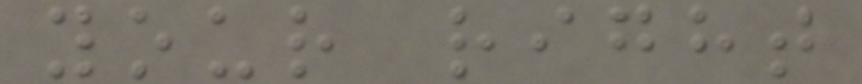your right
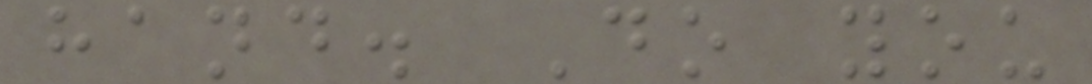hand. Do you
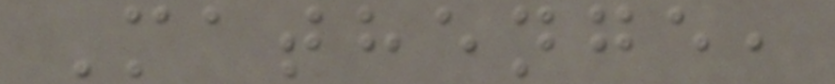Mathenge,
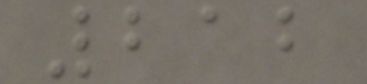212
